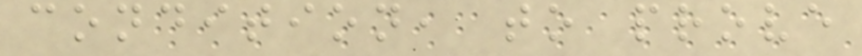condition, to prove
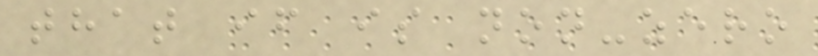that if is non-zero
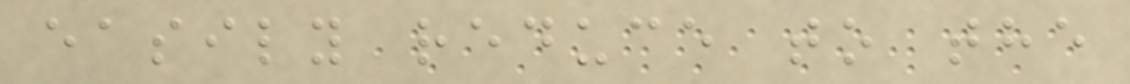easily reduce to the
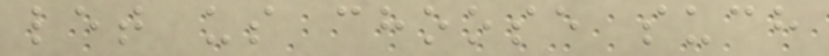let us choose such
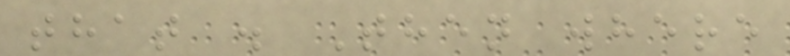that . Then where
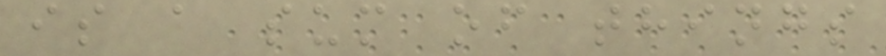is a sum of things
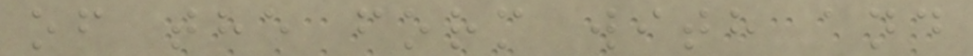of the form with and
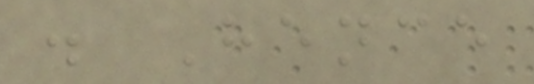. Hence
